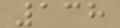138
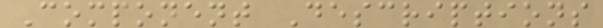Component Descriptions
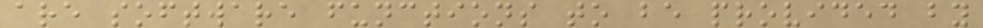are software functions to be provided by
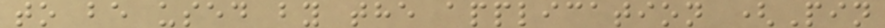to be used by the application (Pin
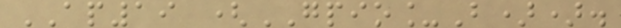AP19 (GPIO_B)).
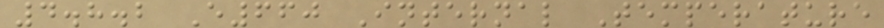4.8.2 E660 Internal Temperature
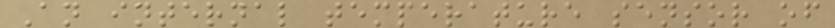An internal temperature sensor of
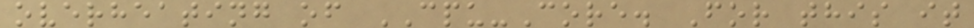overheating of CPU-Core. For this it
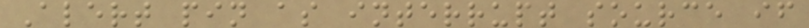Alert pin as interrupt source if
